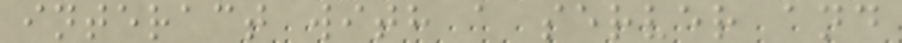interact with a server and
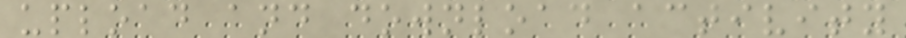upload and download activity
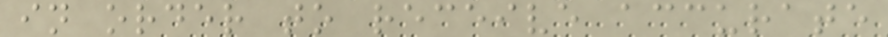in order to receive accurate
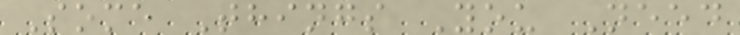Some Things You Need
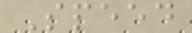Speed
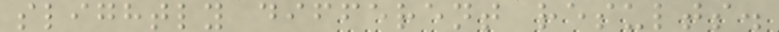slightly different results.
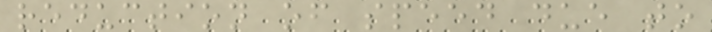reduction of speed due to
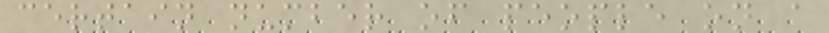certain number of people on a
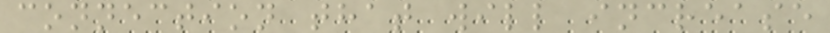connection that will increase
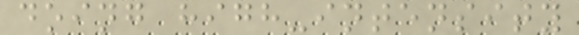doing high-intensity
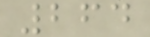264
